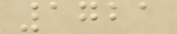1721
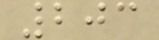203
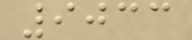9033
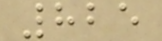825
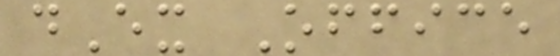dEx Office
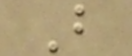B
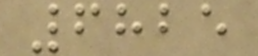6825
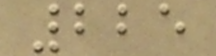225
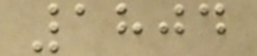1804
